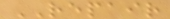REPAIR
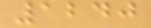1240
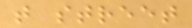t street
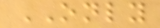ONLY
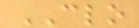CLO
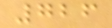726
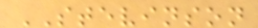STEVINSON
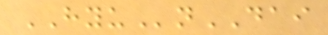HYUnDAI
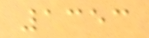1353
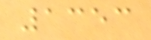1353
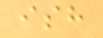ish
